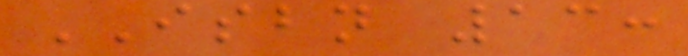ISBN 13:
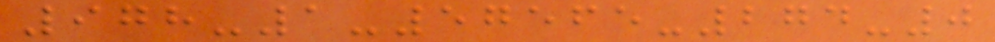978-1-57565-274-0
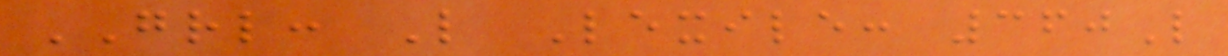GRL: L Lexile: 360L
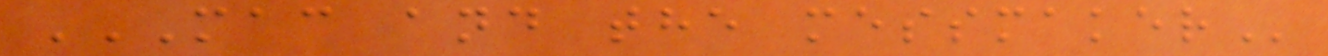MAC AND THE MESSMAKER
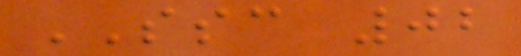SSC 02
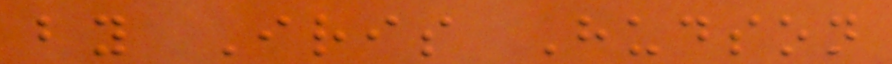by Iris Hudson
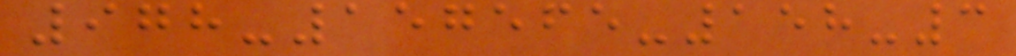978-157565-158-3
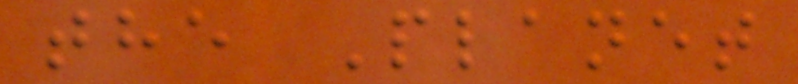the Planet
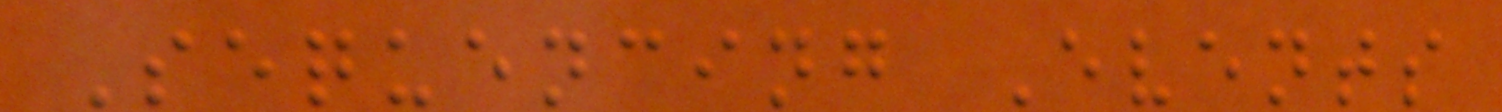Sequencing Events
